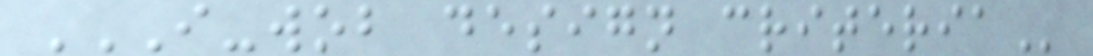I-WOB DESIGN CRITERIA
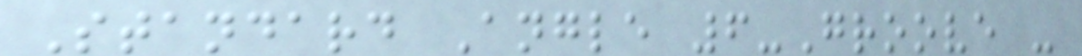Standard Angle 6-Groove -
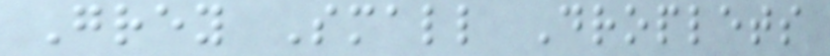Grey Small Droplets
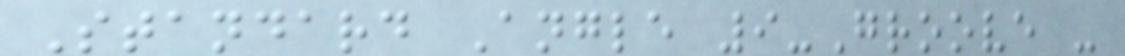Standard Angle 9-Groove -
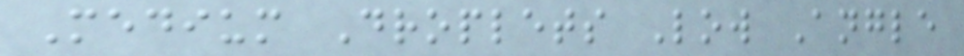Medium Droplets Low Angle
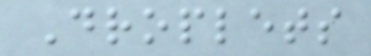Droplets
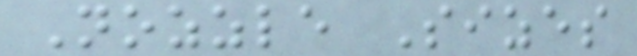Nozzle Sizes
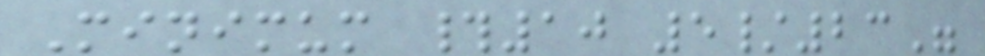Minimum #10 5/23"
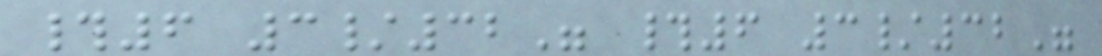#6 3/32" #6 3/32"
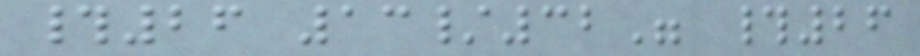#26 13/32" #26
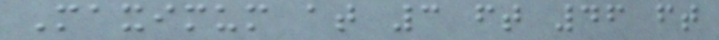Maximum at 3 ft 46 ft
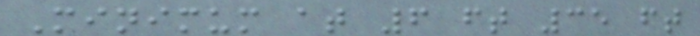Minimum at 6 ft 35 ft
